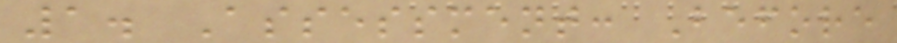1. Assessment: Before
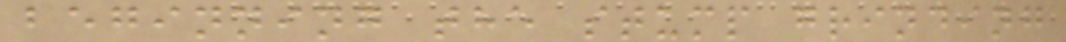beginning the stump grinding
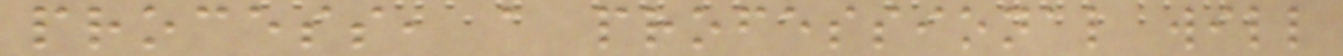process, a professional will
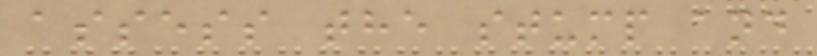assess the stump and
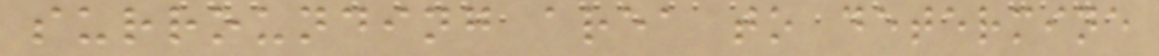surrounding area to determine
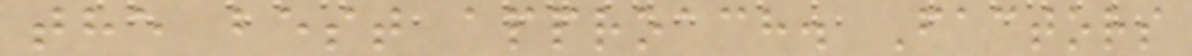the best approach. Factors
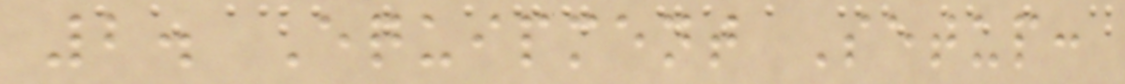2. Equipment Setup:
